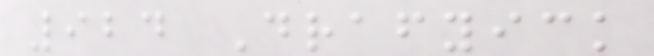924 Drafyick
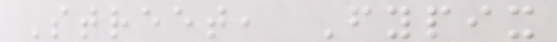Street, Fypix
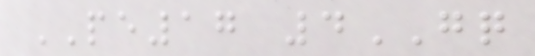PE17 4GQ
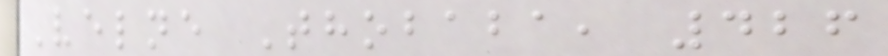Velne Thobaba, 426
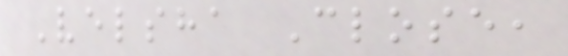Velsha Close,
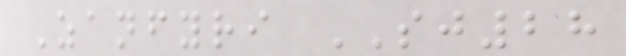Zanfyri SJ28
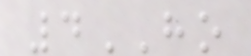4HO
